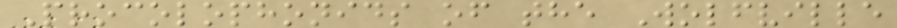Procolophonids of the Wolfville
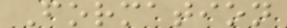Formation
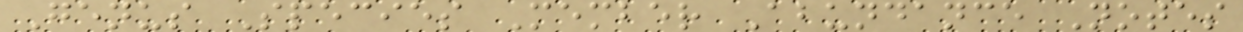Genus Species Member Abundance Notes
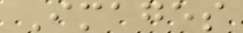Images
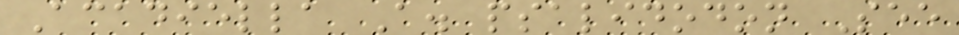Acadiella A. psalidodon See
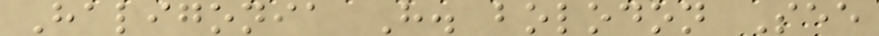Haligonia H. bolodon See
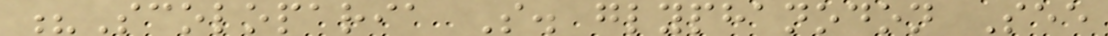?Scoloparia S. glyphanodon See
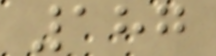187
